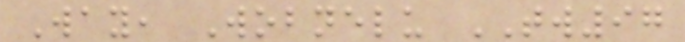Way, Wobnelu TW97
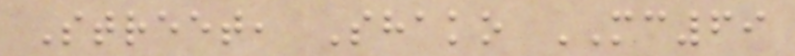Street, Shako MC69
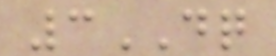3DQ
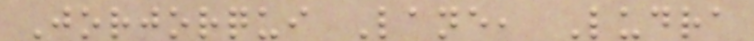Jorjorqui Lane, Ludra
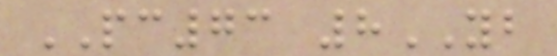PC73 8YB
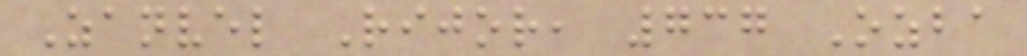Zanvel Rijor, 737 Ozba
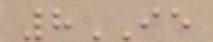8IE
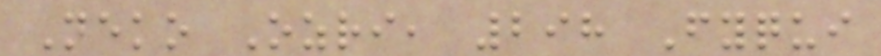Neko Ozri, 298 Fyqui
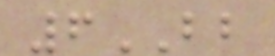6BB
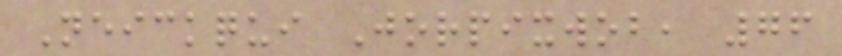Neickqui Jorpixwob, 76
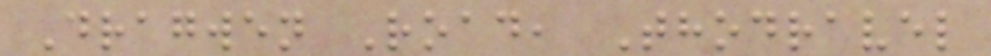Dragwen Road, Thodravel
